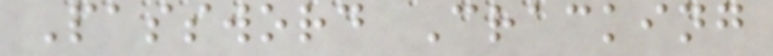Password Cracking
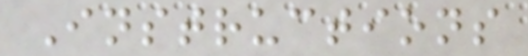Instructions
